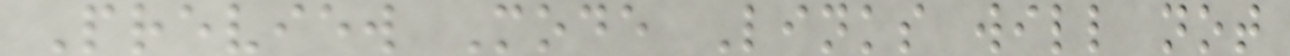Preview Mode Links will not
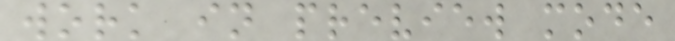work in preview mode
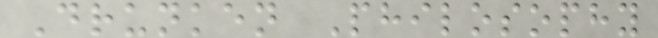Drunken Philosophy
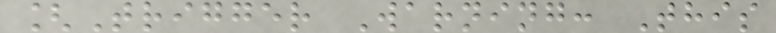[Trigger Warning: This
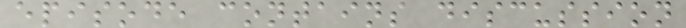episode contains discussion
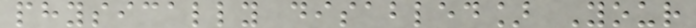physically disabled] Your
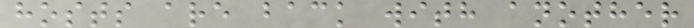hosts are back with another
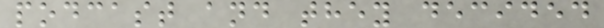podcast and they decided
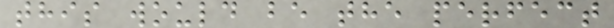this would be the perfect
